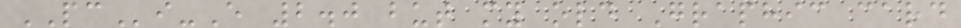PCi-E 2.0 but my old Graphic card
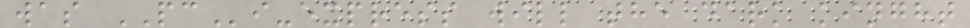was PCi-express will the dark kinght
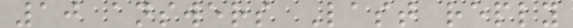10 answers Last reply
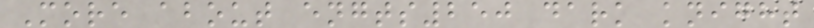More about engts250 dark knight
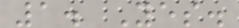1. Yes.
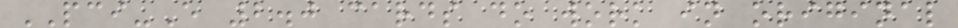PCI-E 2.0 cards do work in original
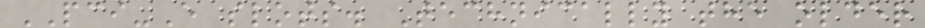PCI-E slots. Technically the older
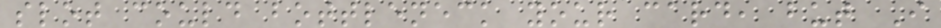slot could bottleneck your card, but I
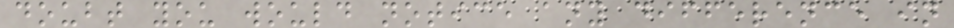doubt you would notice any difference in
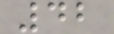42
